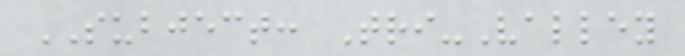SUBJECT: Tri-Valley
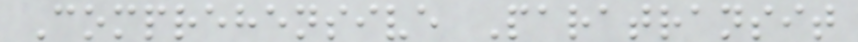Comprehensive Paratransit
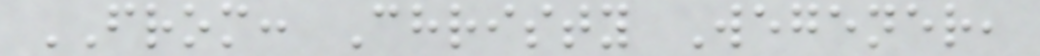FROM: Christy Wegener,
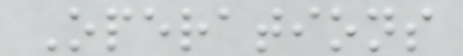Operations
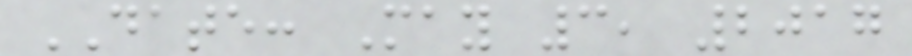DATE: May 3, 2017
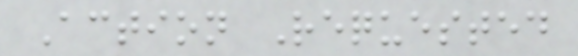Action Requested
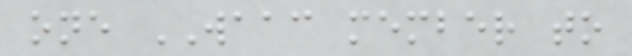one WAAC member to
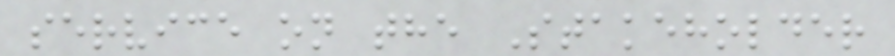service on the Stakeholder
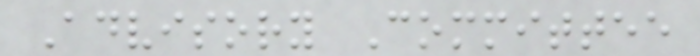Advisory Committee
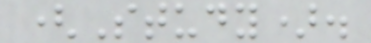(Study).
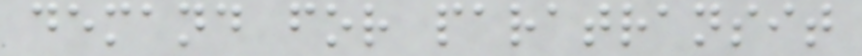demand for paratransit
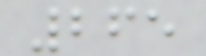265
